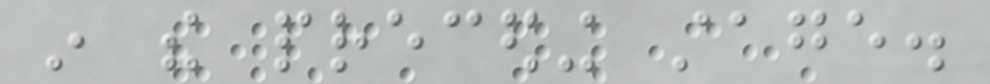in the preceding stage.
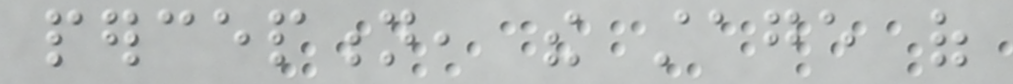perception, the stage of
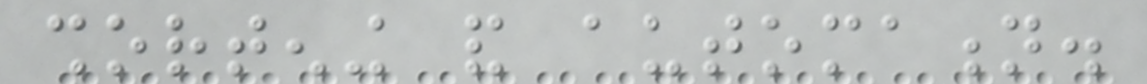shortening and automation.
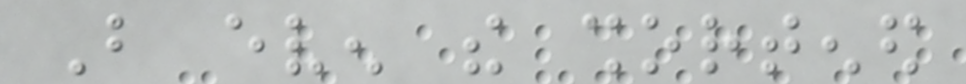But even the shortened
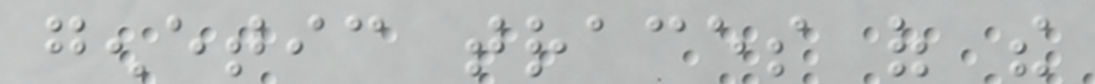genetic traces of the
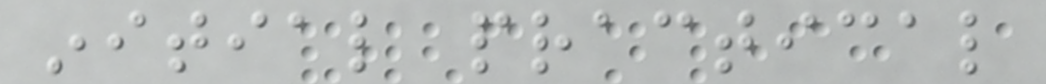initial practical
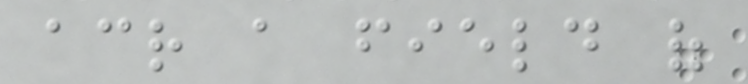across a field of
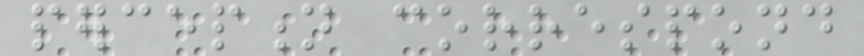perception correspond
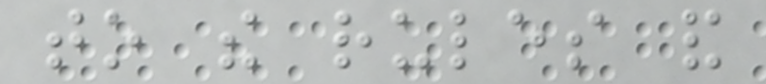to the rules and
